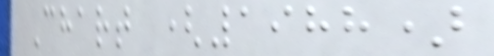Chart (1988)
